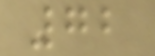72
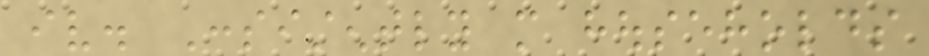iv. Consistently more households
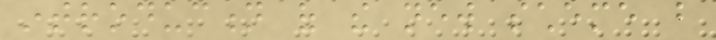introduction of the new scheme but
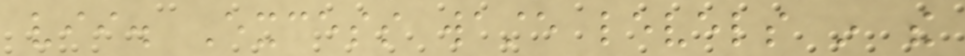vii. Excess waste levels in the
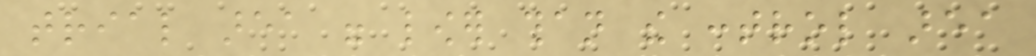trial area were lower than the control area
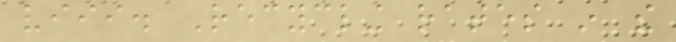viii. Recycling rates in the
